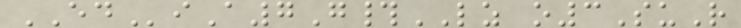EDiA7G#LZ o3SuR
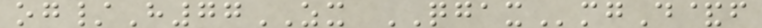og/H77ZX QGAXmgD&f
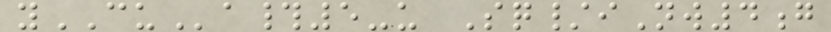yCUa#5-u Sq/iNw4g
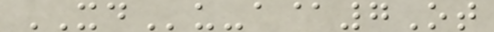XDu-a@7Ot
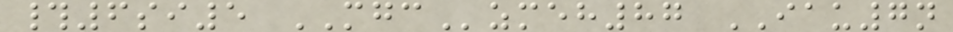#6si5 MGCzmeh87 IAU7n
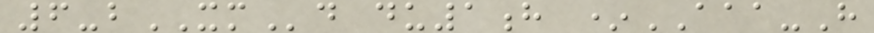6-bXMd du1h *AAA-H
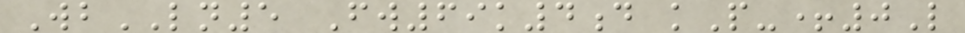WbLN5 Fw69k4d kP-+0L
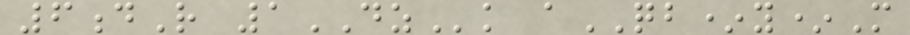6dR 1DZk aQB*y*M
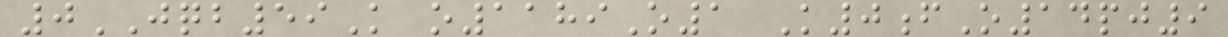0JQB59K o1189O1 K0fO14pj9
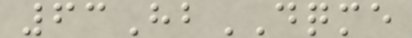63HbDQME
